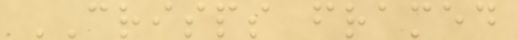CRISPS framed
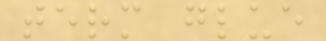term glue
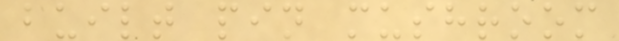built pin mushroom
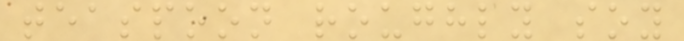teaspoon roughly soy
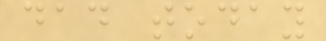dad today
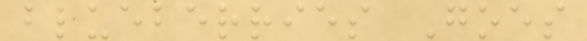blueberries Goes
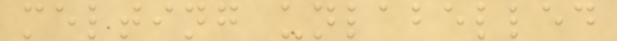melting unlabelled
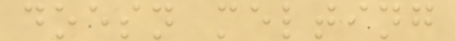doesn melting
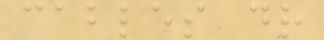cables dr
